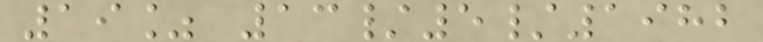19% 13/5/1982
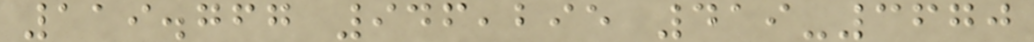119.767 946,295 419-3670
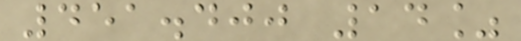451.400 14%
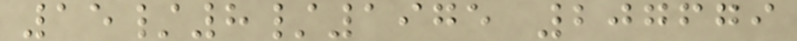15/8/1975 207679
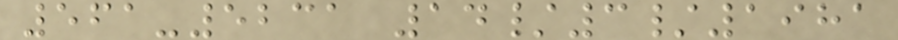561-5231 14/3/1981
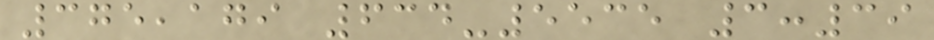375,179 634-5535 3:39
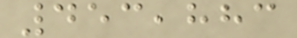453,883
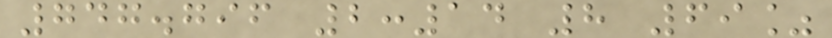747.796 2:14 8 69%
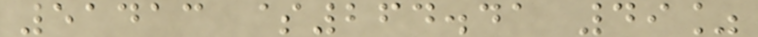51413 $264.41 49%
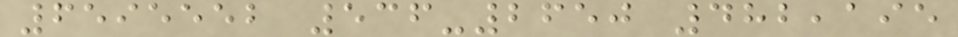6595552 536-2650 482,195
